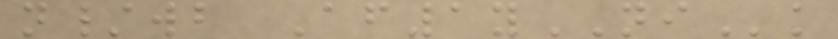n/wb Af1yNIk
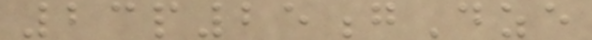23p25gDze
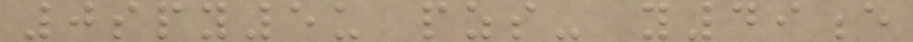0spy5u pzs- y49e
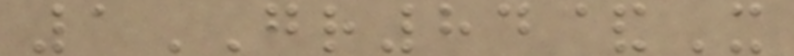1GR84&X
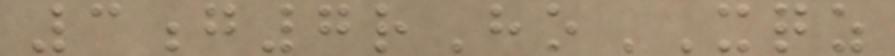3g7rHoXQZ
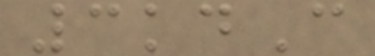3kdC
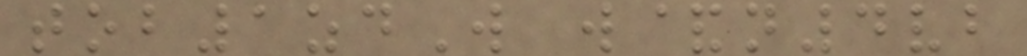tob1zdW w&n4vb
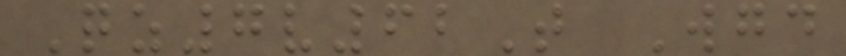Qz7v62T Wgd
